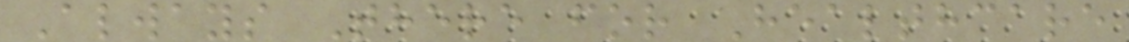Always There for Healthcare
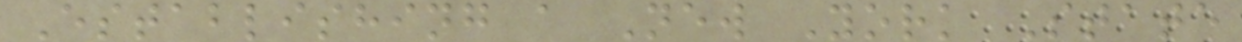Establishing a New York State
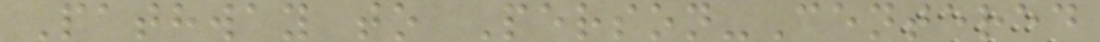Pathway to Person-Centered
